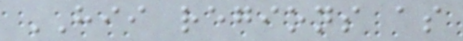HII regions as
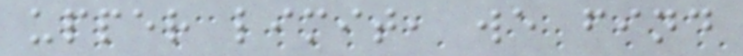upper limit, we find
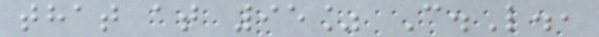that at 95% C.L.,
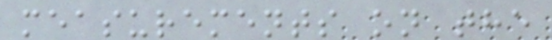measurements on the
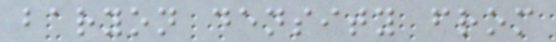baryon density from
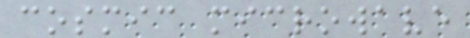cosmic microwave
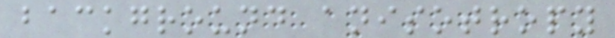background anisotropy
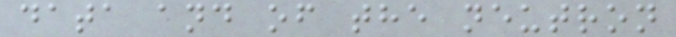data and of the neutron
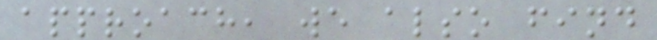approach, we also find
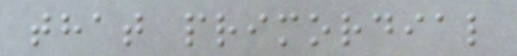that primordial
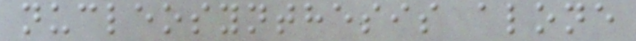nucleosynthesis alone
